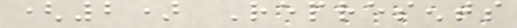(2) Represents
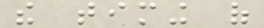the timing of
